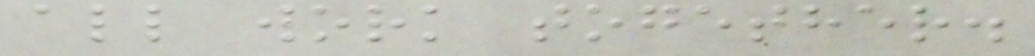all work together.
